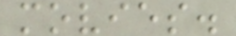movies.
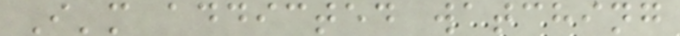I'm addicted watching
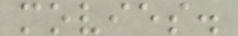movies.
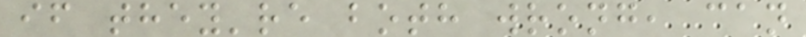if they're both wrong, can
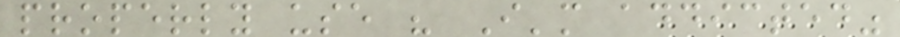properly use " I'm addicted"
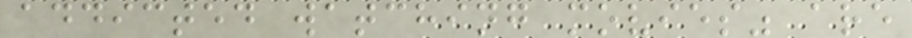addicted watching movies" are
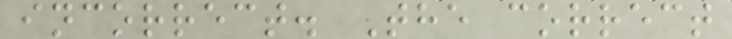incorrect. The correct
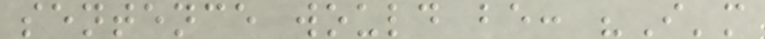sentence would be: "I'm
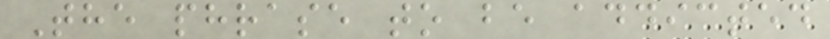The phrase to be addicted
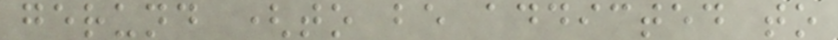gerund (to be addicted to
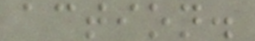action.
